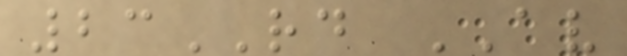23RD AV
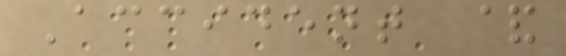Accident &
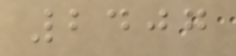2407
